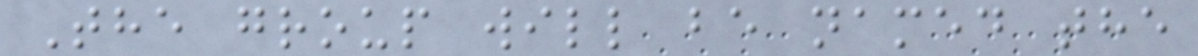The group will be named the
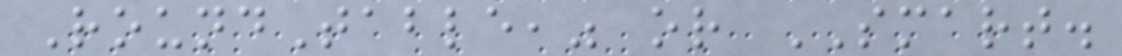RoundTable," or SMART.
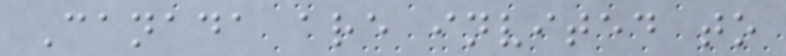Canada are invited to
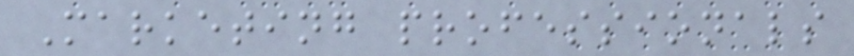Marketing professionals
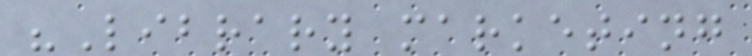"Library marketing
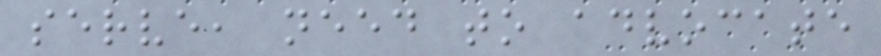serve, need to advocate
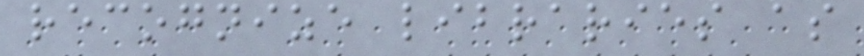recognize libraries as
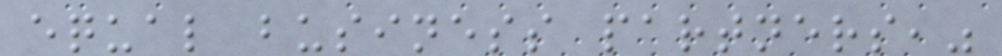equal business partners,"
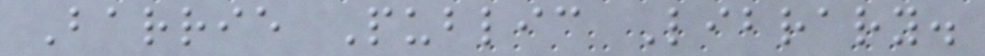Barrie Public Library.
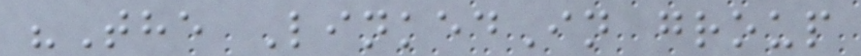"The LinkedIn group
